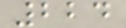224
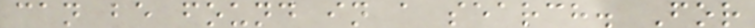can be found in a search. For
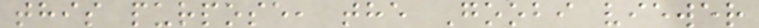this purpose, the Goobi viewer
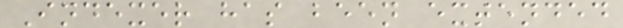Indexer has been extended
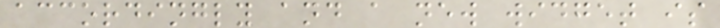accordingly and a new widget is
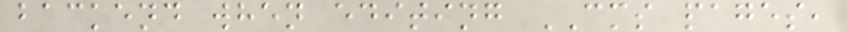backend when editing CMS pages,
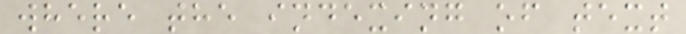where the indexing of text
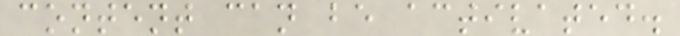content can be activated.
